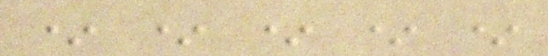* * * * *
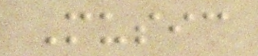Music
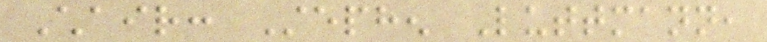Chair: Stephen Luttmann,
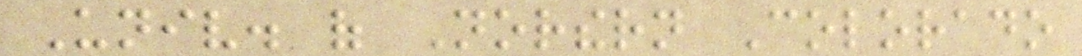Univ. of Northern Colorado
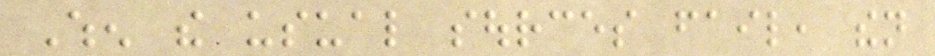When the usual sources fail, then
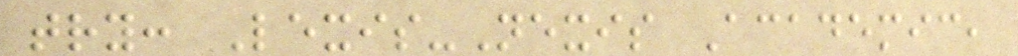try: Lexis-Nexis Academic,
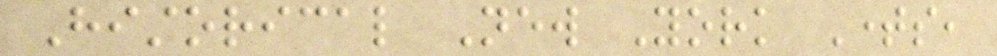Historical New York Times,
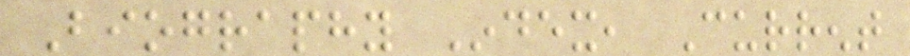Biography Index, Current
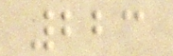223
